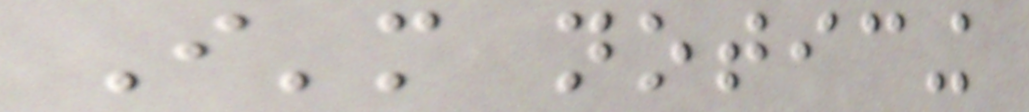I'm noticing
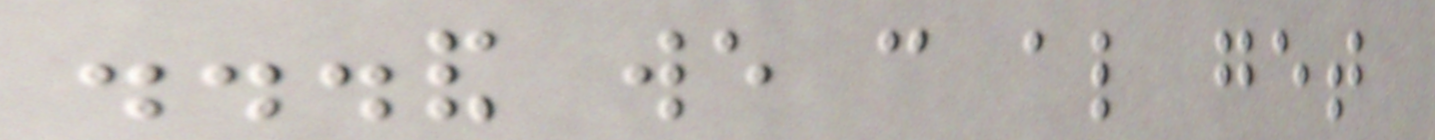...and we can also get
